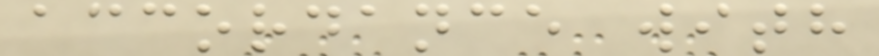accordance with
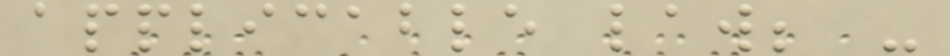applicable law; -
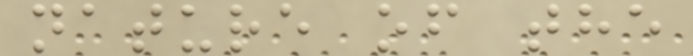nature of the
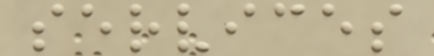services
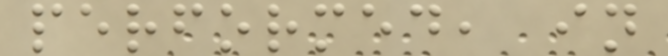performed, in
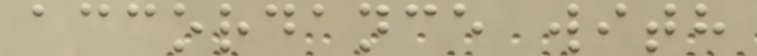accordance with
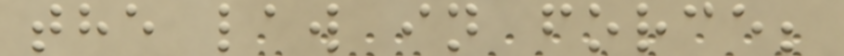the law in force;
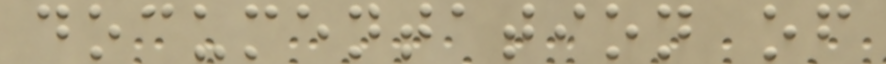documentation of
